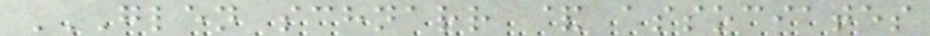GLEN SCHNARR & ASSOCIATES
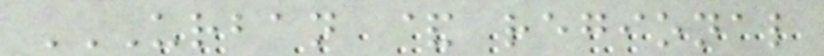URBAN & REGIONAL
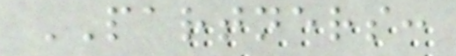PARTNERS:
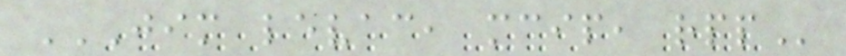JIM LEVAC, MCIP, RPP
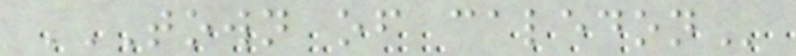TOWN OF CALEDON
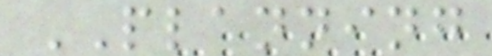PLANNING
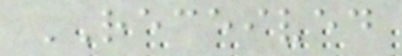RECEIVED
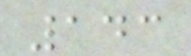143
